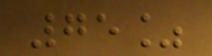75%
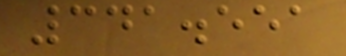341.551
